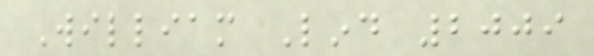William Lind 2009
